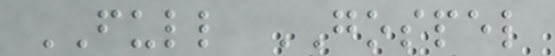FULL GOSPEL
